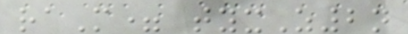raM= tyxZ2n
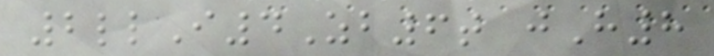2llI4Zb6t jH8
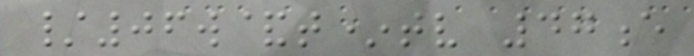/06w&t*tv 47e
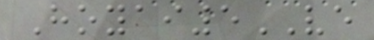Hoyai5VE
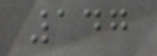147
